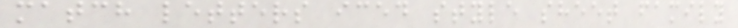match letters iced style sheet family
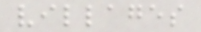villages
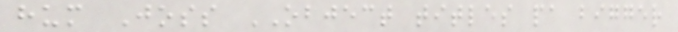hum Joss OBJECT titles pa bigger
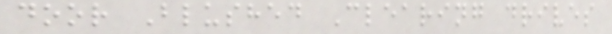door Blushed Clearing drives
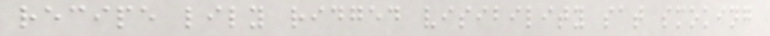recipe lily ridged visibility sat smoking
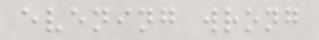evening wrong
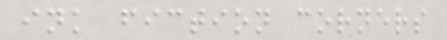ink fiction corners
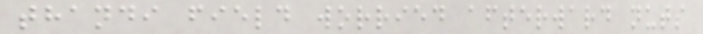thandi field worried afterward nuts
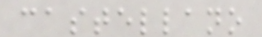castellano
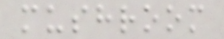mushroom
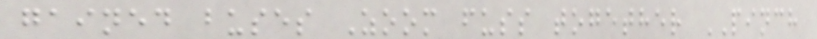gained buses Zoom fuss together PINCH
